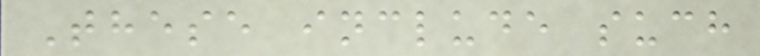These include such
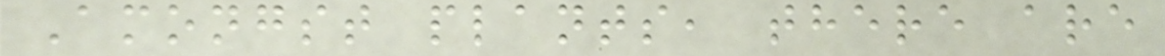Amongst plants, there are
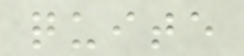quite
